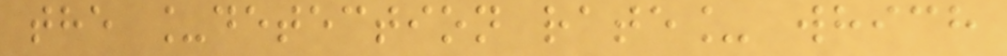the _detection rate_ which
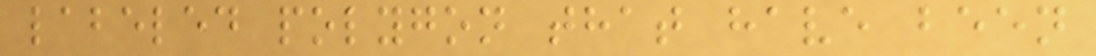labeled polygon that have been
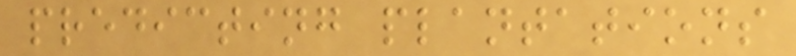predicting plantations
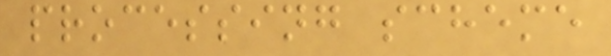processing scheme
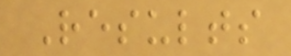Results
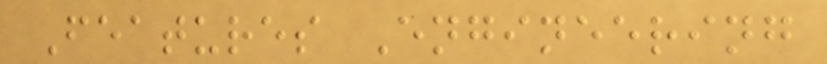Features Engineering
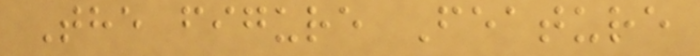The figure Feature
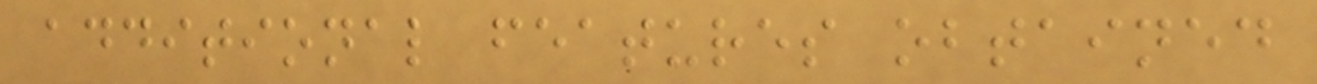additional features obtained
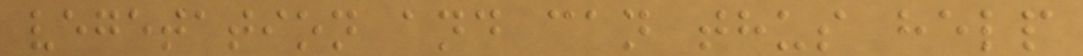vegetation and can thus help
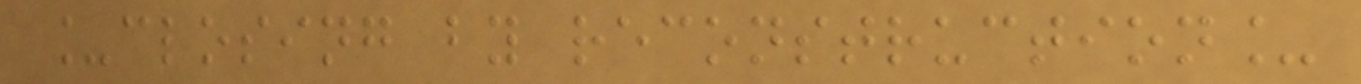_closing by reconstruction_
